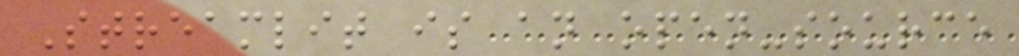Streamlit is an open-source
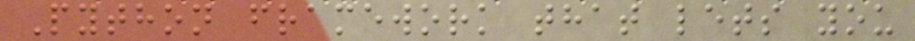Python framework that lets you
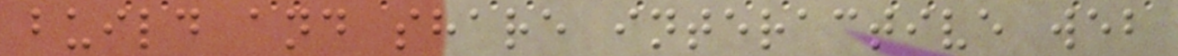build and share interactive web
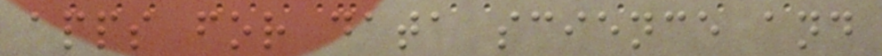apps for data science and
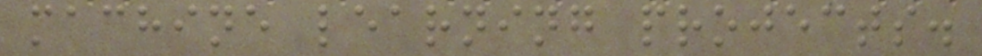machine learning projects.
